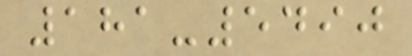181-5490
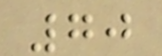70
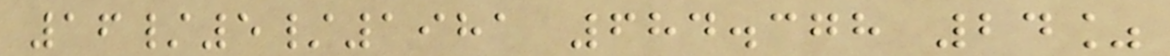16/5/1981 684.378 24%
